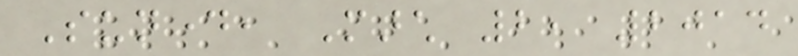Sunday, March 2, 2014
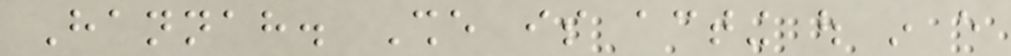Hannah. She is acting out in every
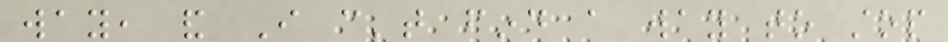way, and I can't find a way to stop
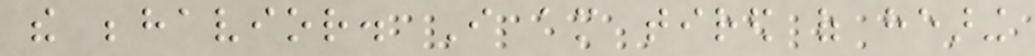the behavior. I am tired of hearing
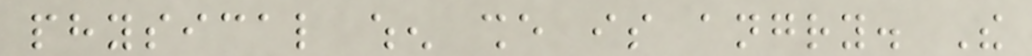physical when she is angry. The
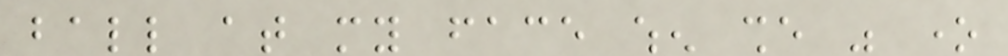ball at my face when she was one
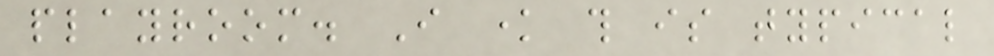playroom. I know this is typical
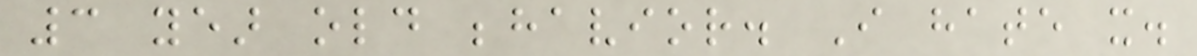3 year old behavior. I hate it.
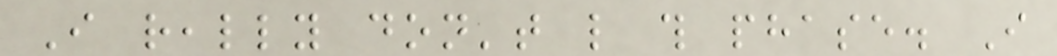I really don't like this phase. I
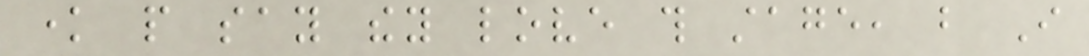know people say they love this stage, but I
